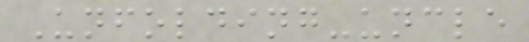Unfolding-uncle
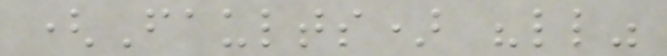(Faults) "ll"
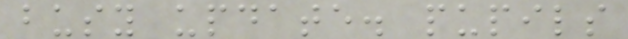busy update. pupils
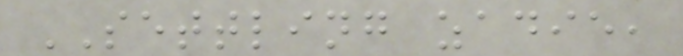SETTLING zadie,
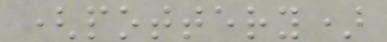(pottery)
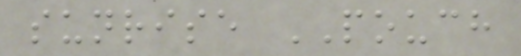sunrise POUCH
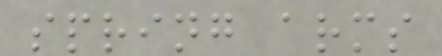spring arms
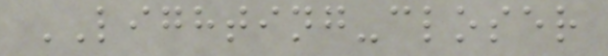LIGHTING-closer
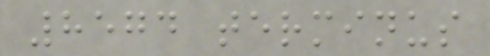8574 terminus
